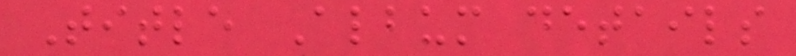Title Album details
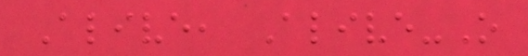Alive, Alive-O
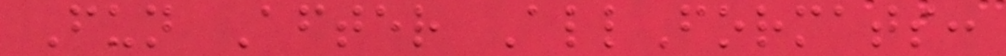Fun After AllFormats:
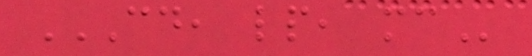CD, LP, MC
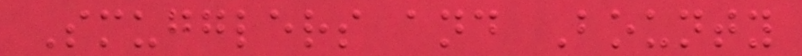Smugglers and Bounty
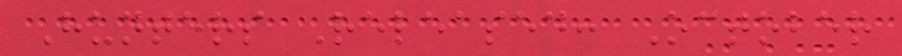Hunters Released: October
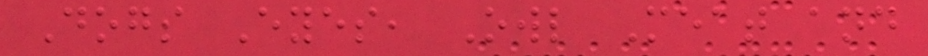Dogs Eyes, Owl Meat and
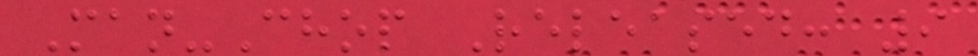Man-Chop Released: 9
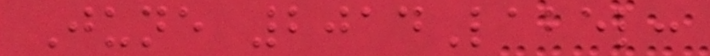June 2014Label:
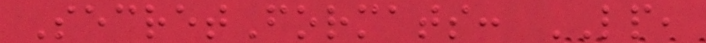SecretFormats: LP,
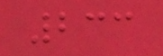233
